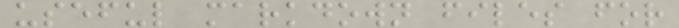useful markdown files for
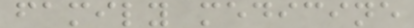family medicine
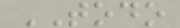TODO
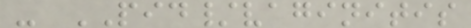- PID/vaginitis
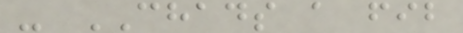- CHADS a fib
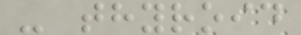- thyroid
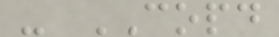- COPD
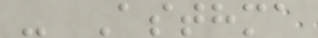- Asthma
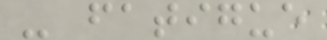- fatigue
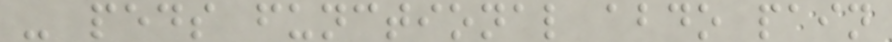- peds functional abdo pain
